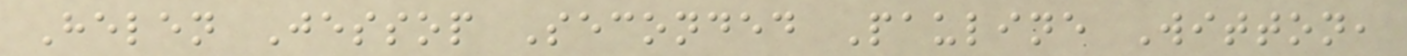Helen Jessop Seconded Pauline Witton,
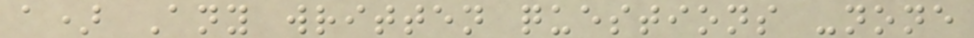a) Any written questions -none
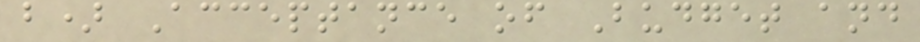b) Acceptance of Budget and
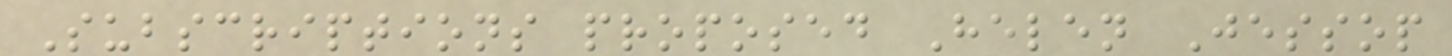Subscriptions proposed Helen Jessop
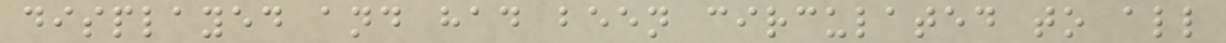displayed and had been circulated to all
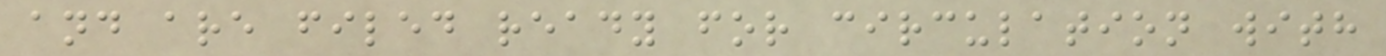and are filed ready for circulation with
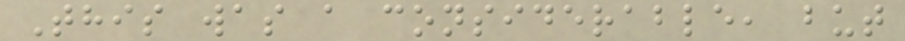This was a considerable, but
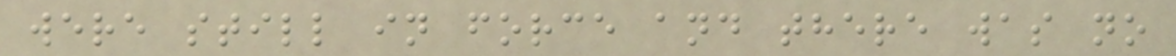were still in force and there was no
